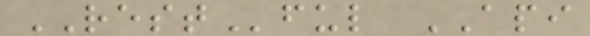RESTful API
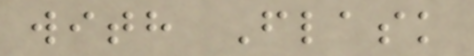with Flask
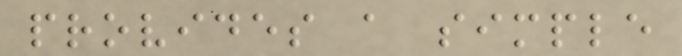provides a simple
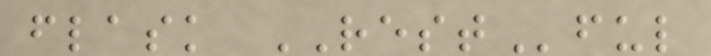flask RESTful
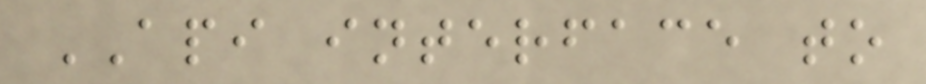API interface to
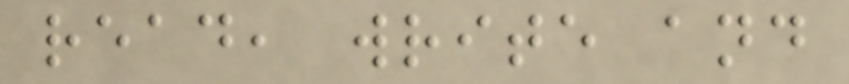read, write and
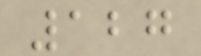127
